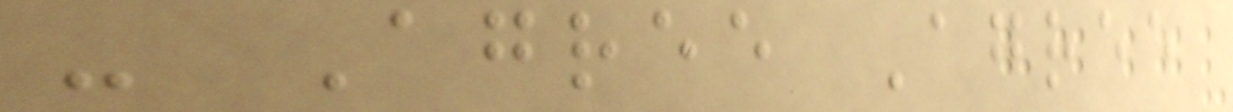- Agree Agree
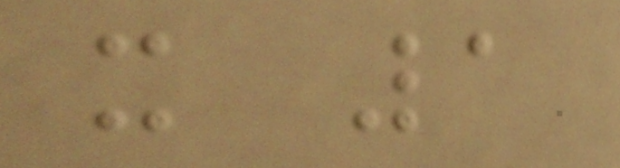x 1
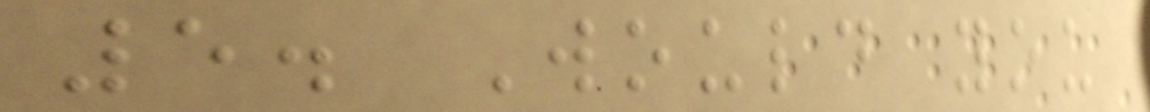5. Would you
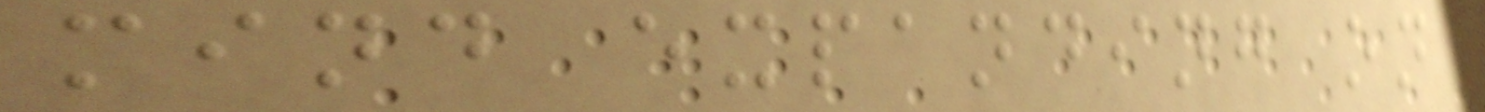mind expanding on
